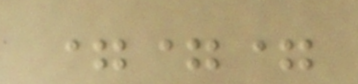===
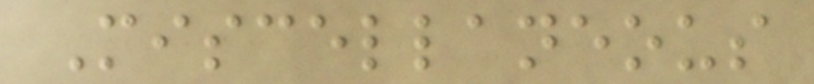Miscellaneous
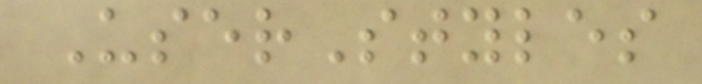UserStyles
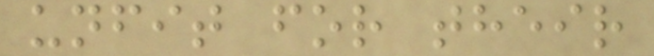unfit for their
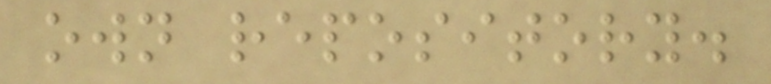own repository.
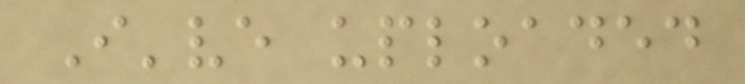I've uploaded
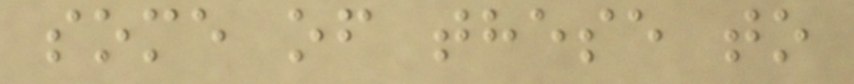some of these to
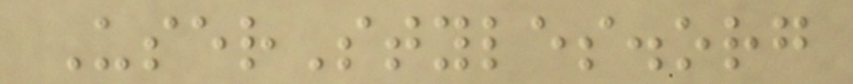UserStyles.org
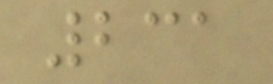231
